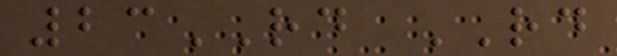23RD RD
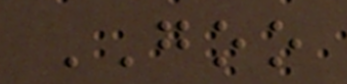GOO
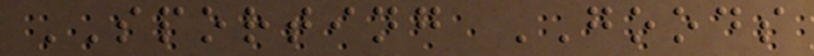SPORTING GOODS
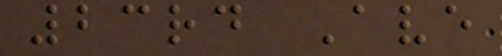23rd Ave
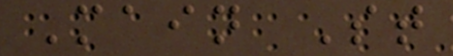Main St
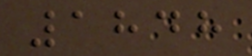1848
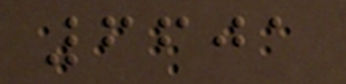6601
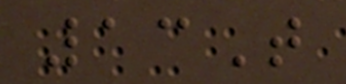13T
